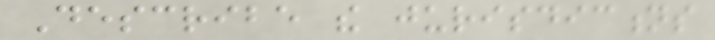Describe the jurisdictions
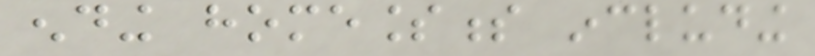ending homelessness including
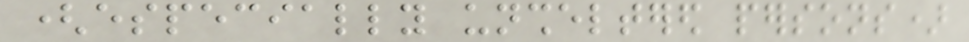(especially unsheltered persons)
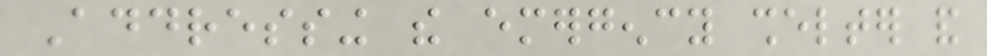Addressing the emergency shelter and
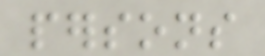persons
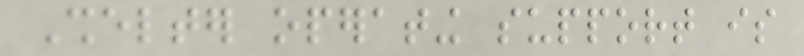Shelter operating support is
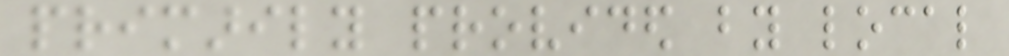primarily provided by local
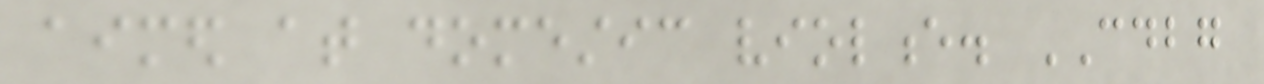aimed at domestic violence. CDBG
